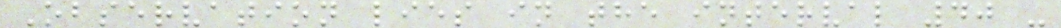Observation lies in the interval 40 -
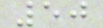50
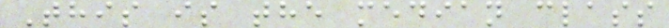This is the median class
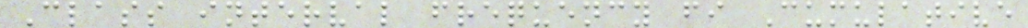Class interval frequency fi Cumulative
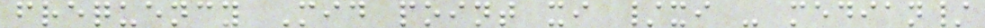frequency Mid point xi /xi - median/
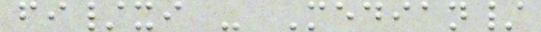fi/xi - Median/
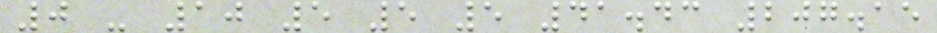0 - 10 5 5 5 41.43 207.15
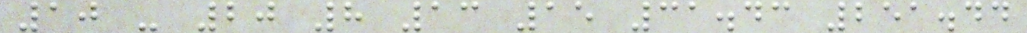10 - 20 8 13 15 31.43 251.44
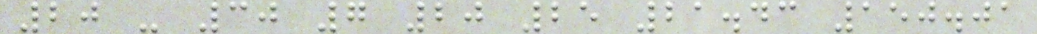20 - 30 7 20 25 21.43 150.01
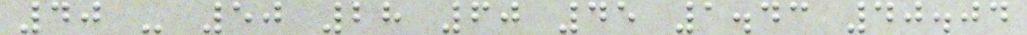40 - 50 28 60 45 1.43 40.04
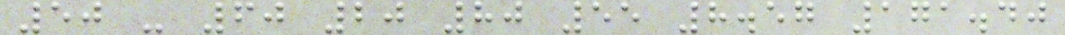50 - 60 20 80 55 8.57 171.40
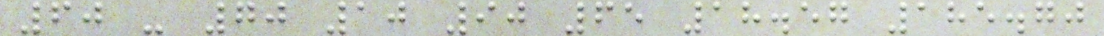60 - 70 10 90 65 18.57 185.70
